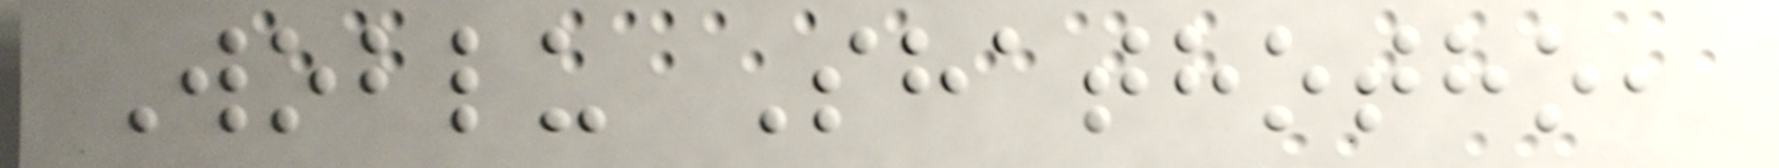Woblu Shathotho,
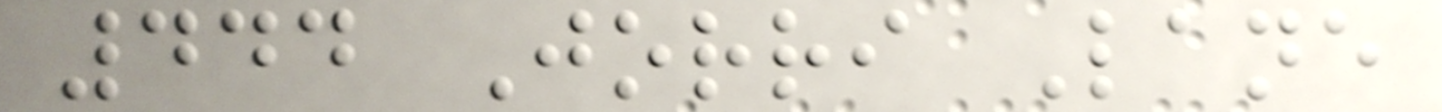444 Jorri Lane
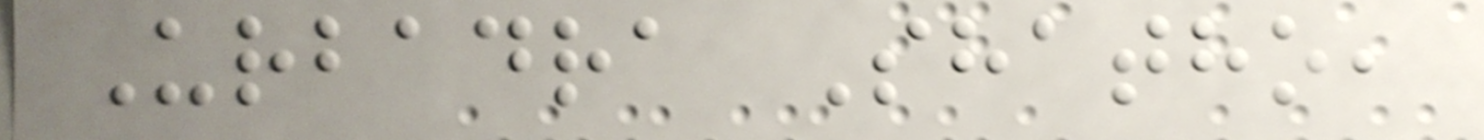Urbadra Shatho,
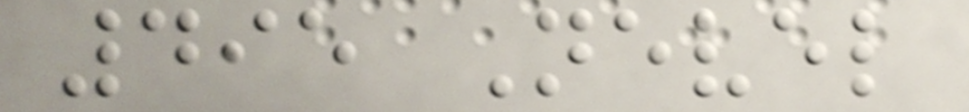495 Nevel
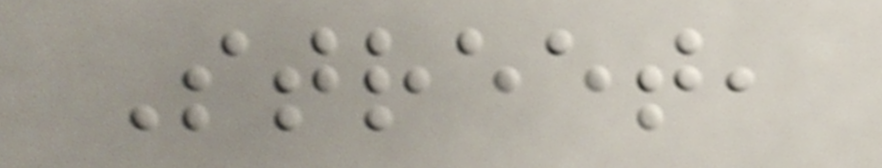Street,
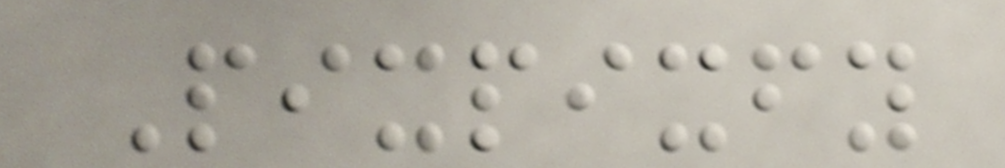Pixpixfy
